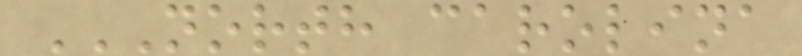NORTH CAROLINA
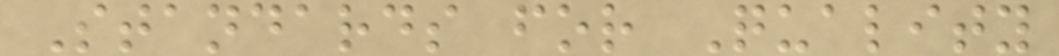Standards for Quality
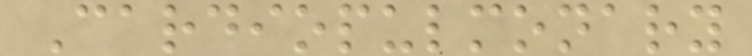Cardiopulmonary
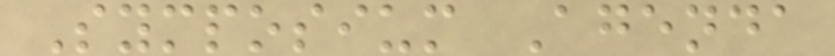Symposium Agenda
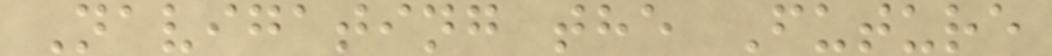Navigating the Future
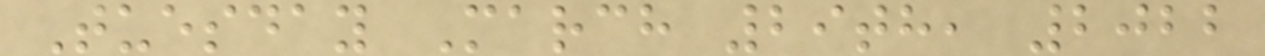Tuesday March 29th, 2022
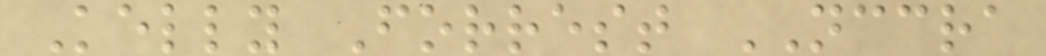Kelly Forrest NCCRA
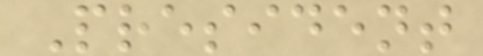President
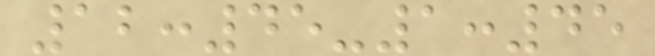12:45-1:45
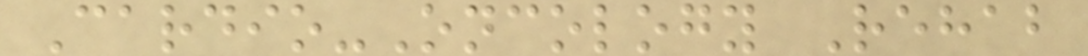Cardio-Oncology Rehab
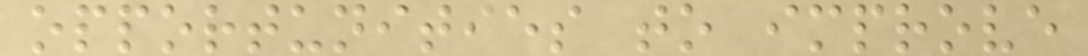opportunities to improve
